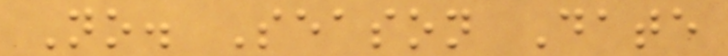No. Season Date
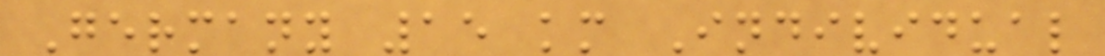Germany 15 km Individual
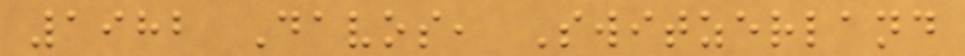1982 Davos, Switzerland
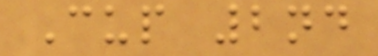Cup 2nd
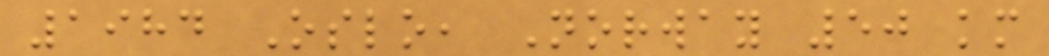1984 Oslo, Norway 50 km
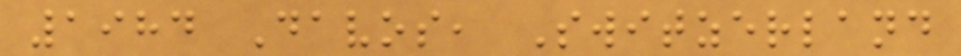1984 Davos, Switzerland
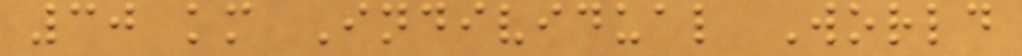30 km Individual World
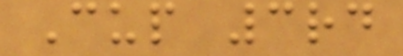Cup 3rd
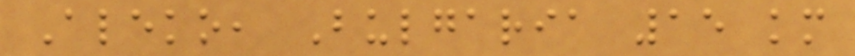Aleko, Bulgaria 15 km
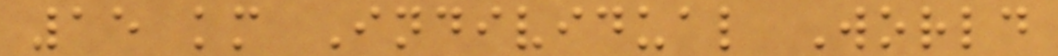15 km Individual World
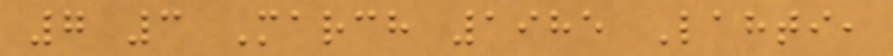7 3 March 1985 Lahti,
